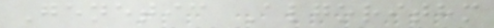Genetic Algorithm
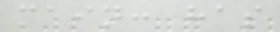main: has
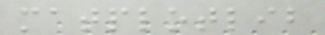matplotlib
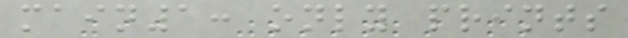main1: only prints
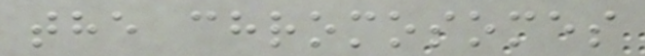the chromosomes
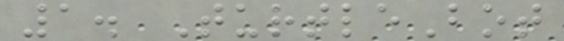1. TurtleBot
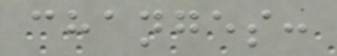changes:
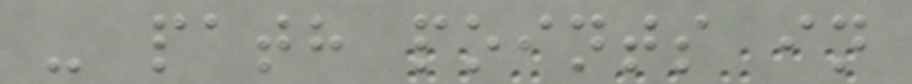- path points in
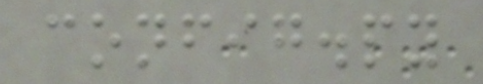config.py
